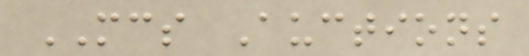MCS Auctions
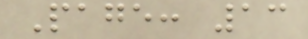Page: 13
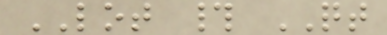LOT # QT
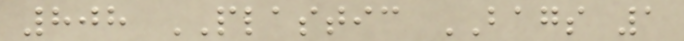808 PLASTIC BAGS 1
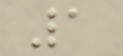1
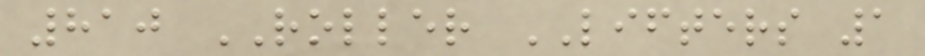810 ROLLER LIFTERS 1
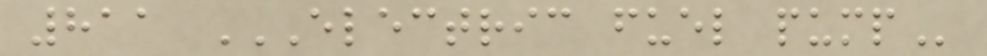811 ELECTRIC FUEL PUMP
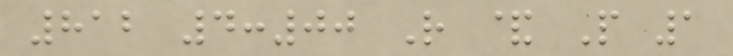812 4:00 R & P 1
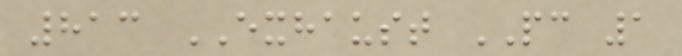813 EXHAUST PC 1
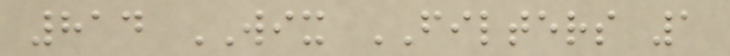814 WIX FILTERS 1
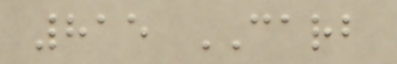815 CARB
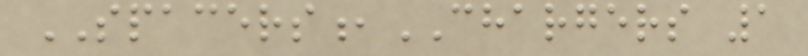SPACERS,CHARGERS 1
